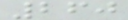260
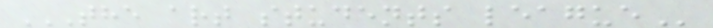THE ART STUDENTS LEAGUE
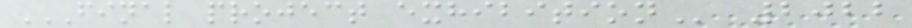FINAL PROJECT EXHIBITION 2022
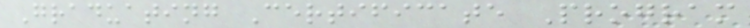Graduating Certificate Program
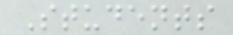Students
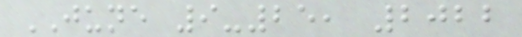JUNE 9-25, 2022
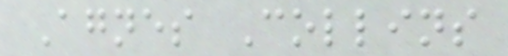Agnes Collins
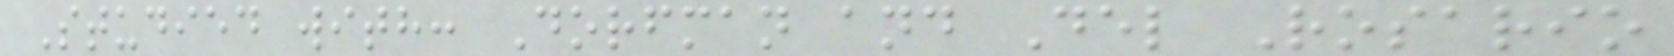Studied with: Dorfman and Del Rosario
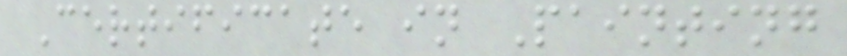Certificate in Painting
